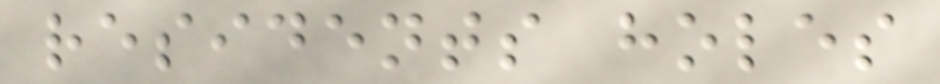residents holes
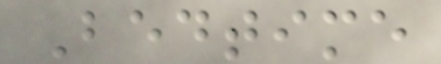Bedtime
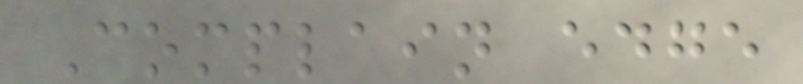Complain edge
